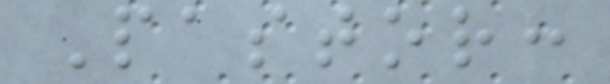Pastor:
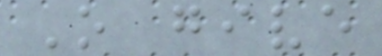O give
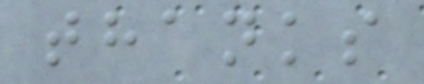thanks
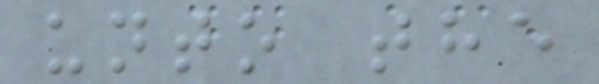unto the
